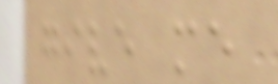give me
